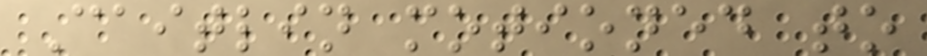Caitlin motioned to
